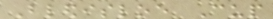Bledisloe Cup
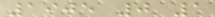1905 0 1
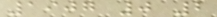1907 0 2
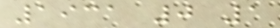1931 0 1
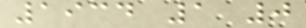1934 1 0
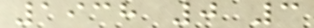1938 0 3
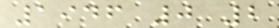1946 0 2
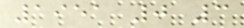1951 0 3
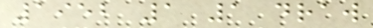1952 1 1 draw
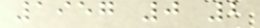1957 0 2
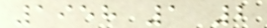1958 1 2
